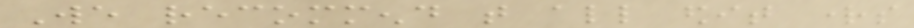We recommend that all edit rights
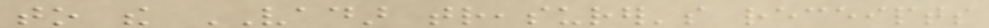to the VADAR treasurer's receipts
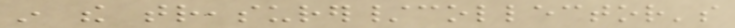in the treasurer/collector's
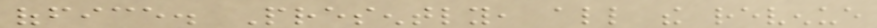office. Presently, all the revenue
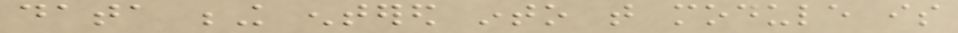data being entered into that module is
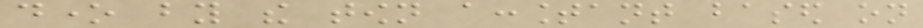done by the town accountant based on
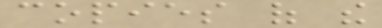copies of the
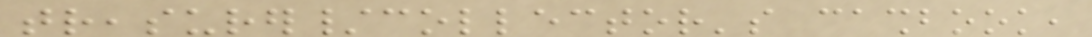treasurer/collector's cashbook,
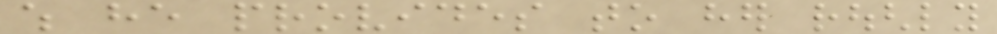which he provides to her roughly
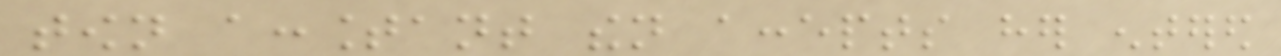town accountant then accepts her entered
